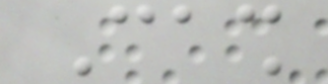Cash
